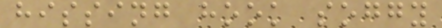hissing hook soggy
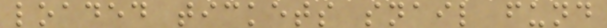loaded tickets snail fund
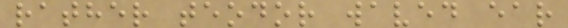rather teodor waved ear
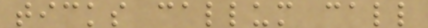ticks callum call
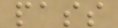pass
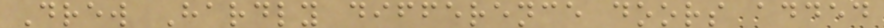Drew Hardly difference doors added
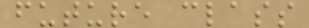future class
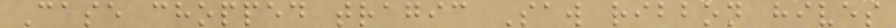Case chopped tragic Saw ribbon hives
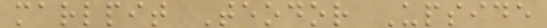marlpit Teodor Upside
